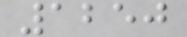1250
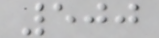500
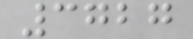3727
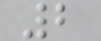2
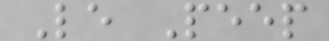Le Peep
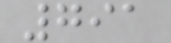791
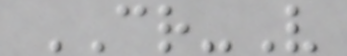CR-V
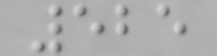525
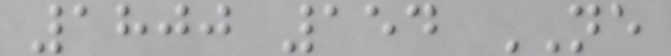1800 154 NE
